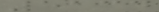5134
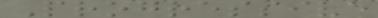Progressive
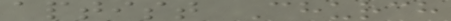aptist Church
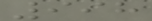998
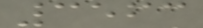3563
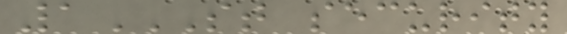1ST SECURITY
